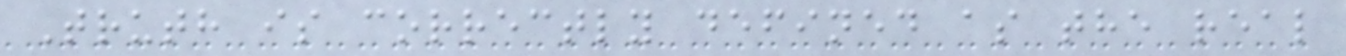Truth is correctly defined as the real
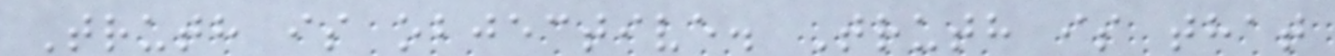Truth is objective. Truth is that
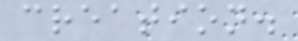creation.
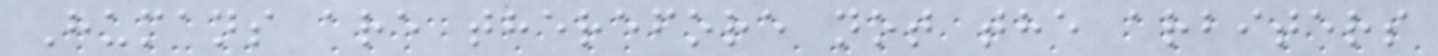Humans are therefore not the arbiters
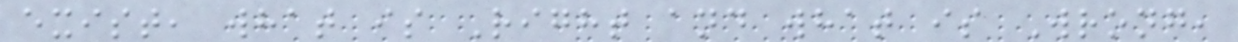exist, what is Right and what is Wrong,
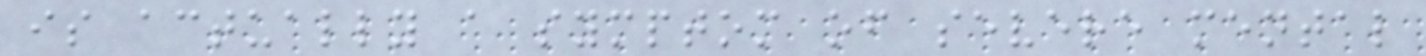is actually a symptom of severe mental
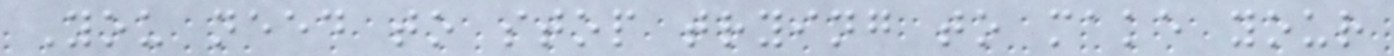You need to stop trying to make your
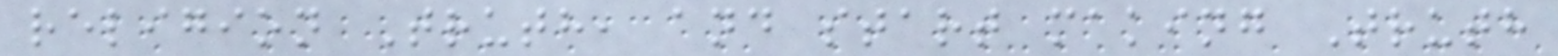religion Truth, and start making Truth
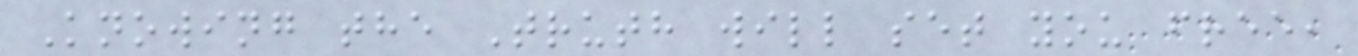Knowing the Truth will set you free,
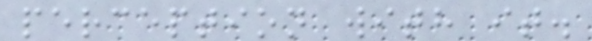perception with it.
